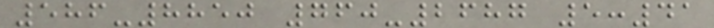586-8850 760-2687 5:41
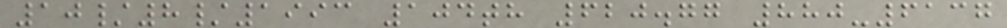10/8/1993 104th 620.77 880-6137
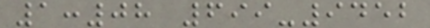1:08 699-9452
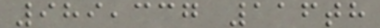989,337 116th
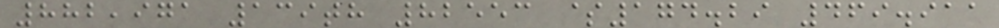882,971 139th 82553 $174.29 469.911
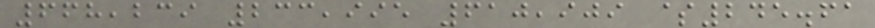668,239 233,995 610,909 $245.61
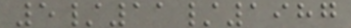5/11/1987
